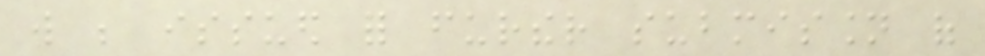will be issued for further submission of
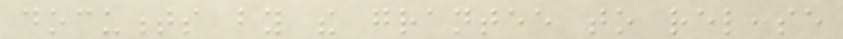documents by the grantee to release
